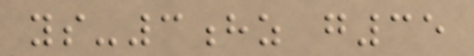ys-3hz g35
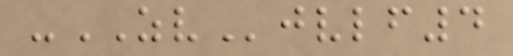-ZVjvlf4
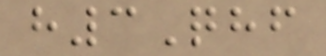h3Qhf
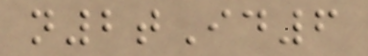n2tId6
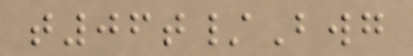t06t/Bwg
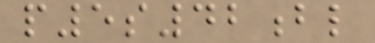p5s42bl
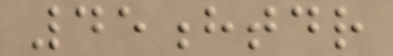45htdr
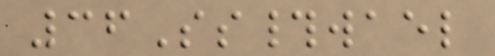36Ss#wael
